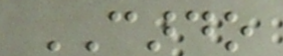CARDO
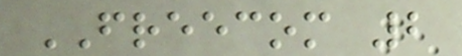FREECOM 2
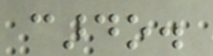cardo.
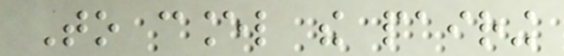To cancel the pairing
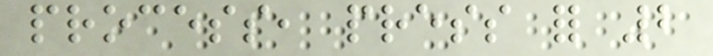process, press for 2
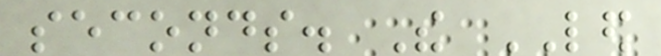seconds. The LED
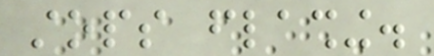stops flashing.
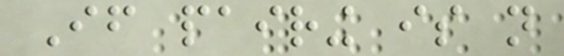If pairing is not
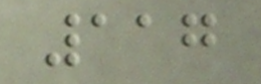117
